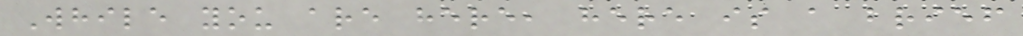While you are here, here is a brief
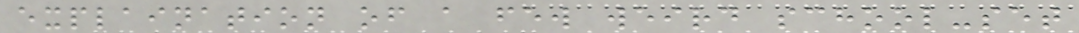explaination of a few weird school-set
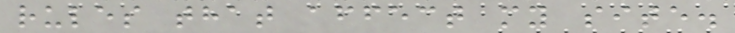rules that affect my site.
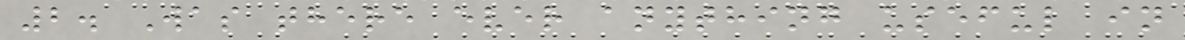2. Was there ever anything useful in
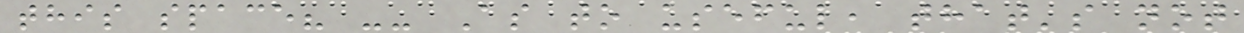this space? -- As to useful, that's not
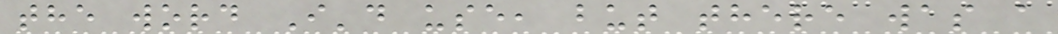the word I'd use, but there was a
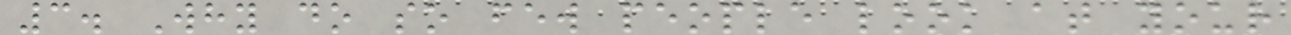3. Why do so few people look at your
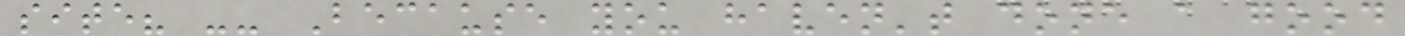site? -- Because you haven't done a good
